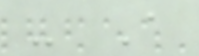- A
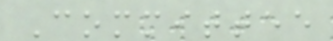Committee
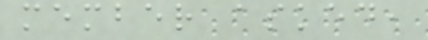member asked,
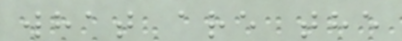what are the
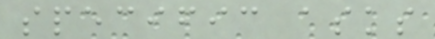specific asks
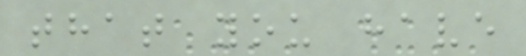that you have
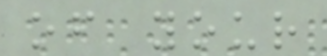of your
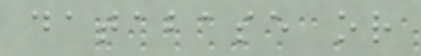database or
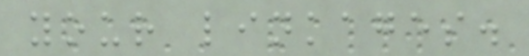your linkages.
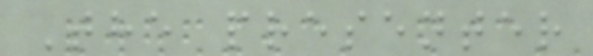The presenter
